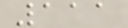111
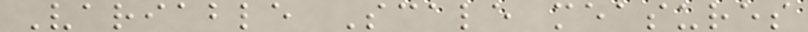Variable Scale measures
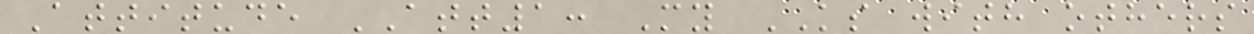Attitude ATT1: My KS with others
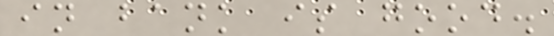in bank is good.
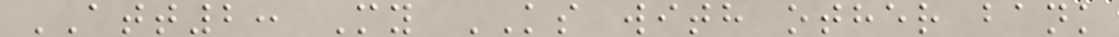ATT2: My KS with other bank
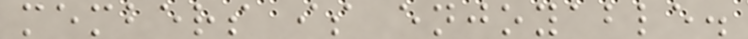members is enjoyable.
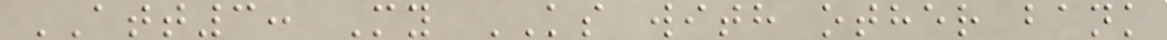ATT3: My KS with other bank
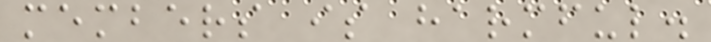members is harmful.
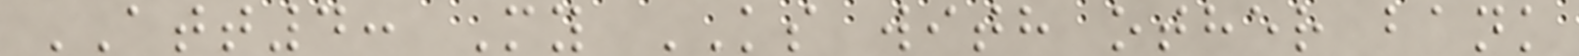ATT4: My KS with other bank
